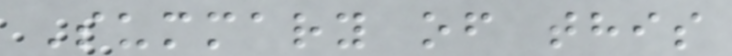Summary of this
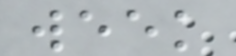week
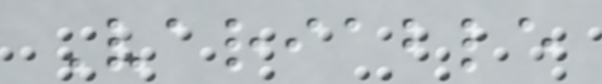Variable
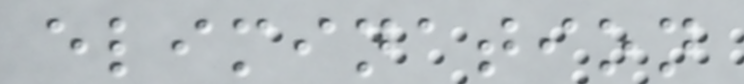elimination
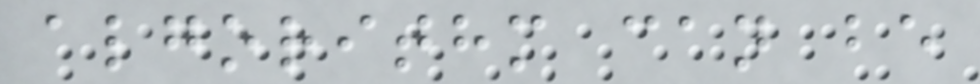algorithm can be
